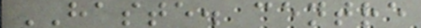HASTE. centre
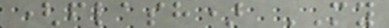(flash) MY
